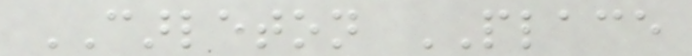CARLETON PLACE
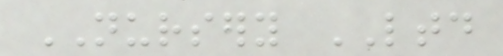NURSERY LTD
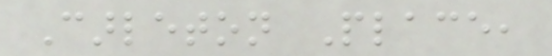Carleton Place,
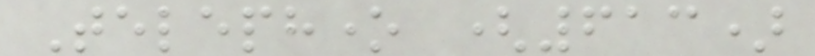Telephone (613)
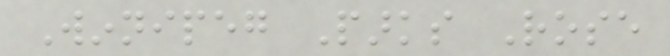Winnipeg Parks Rose
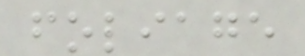foliage
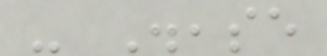- Disease
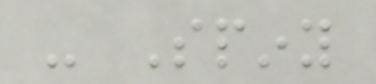- Spiny
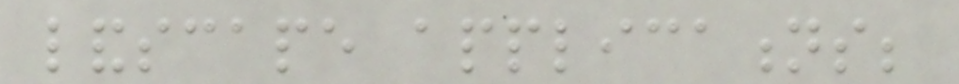landscape applications;
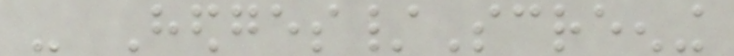- Hedges/Screening
